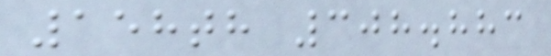158th 308.883
